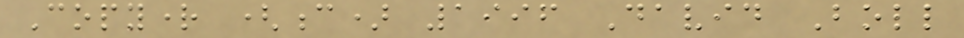Copyright (c) 1996 David Boll
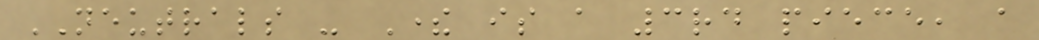NEUTRALS - There is a 3rd piece, a
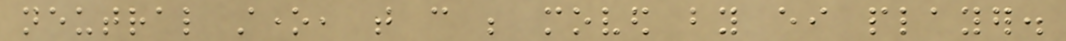neutral stone, that can be moved by either player.
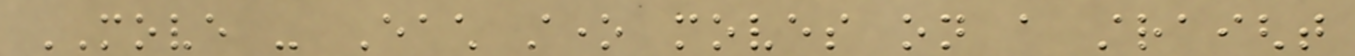MOVE - Each stone moves on a straight
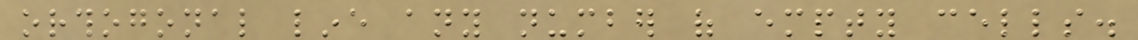orthogonal line any number of empty cells.
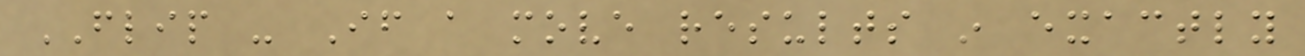FLIP - If a move results in exactly
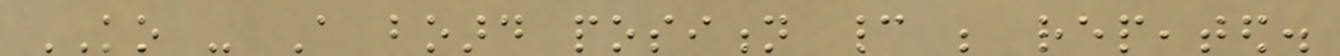KO - A board position cannot be repeated.
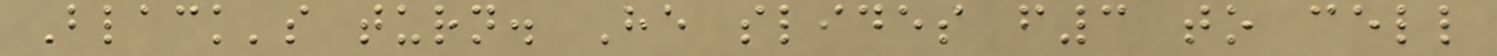Black's turn. He slides f3 to cell
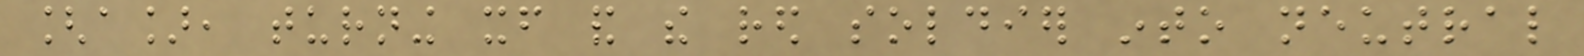[a], turning itself and the red soldier into neutral
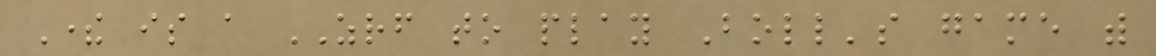There is a ZRF to play Boll's game with
